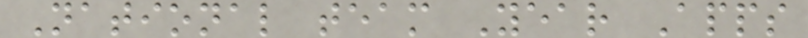National team Year Apps
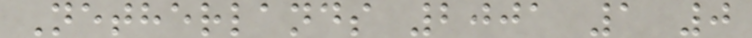Netherlands 2001 1 0
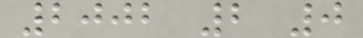2002 2 0
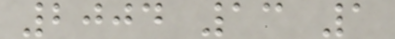2004 13 1
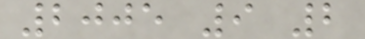2005 9 2
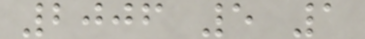2006 5 1
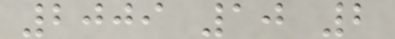2009 10 2
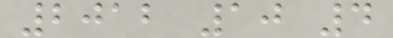2012 10 4
